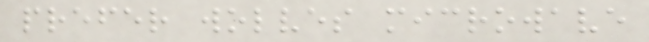prefer wolves microwave
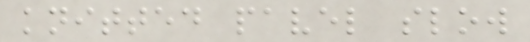knitted pavel slow
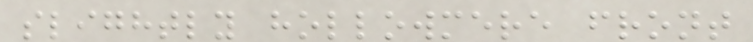slightly hollowmere front
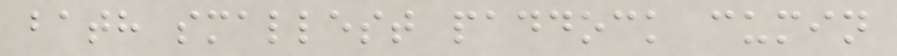bath smallest paddock cumin
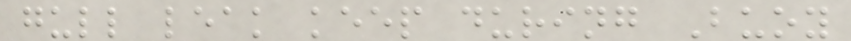gull leak keep during Buoy
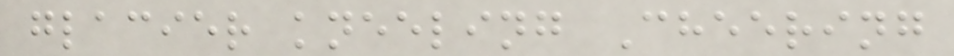glacier kneeling Cheering
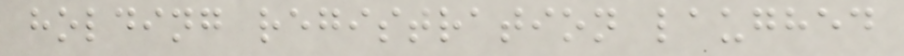holding registration laughed
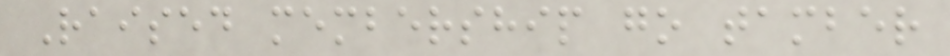Raised membership go tamber
